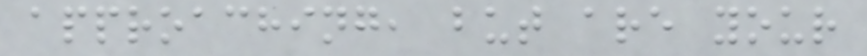approaching, but are your
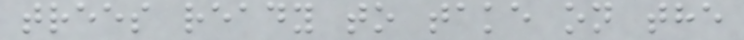trees ready to take on the
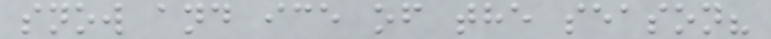snow and ice of the season?
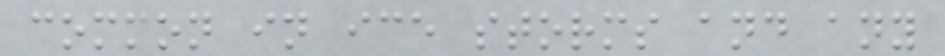common in ice storms and any
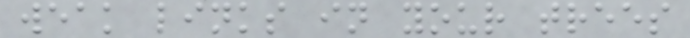weak links in your trees
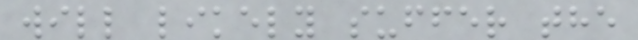will likely suffer the
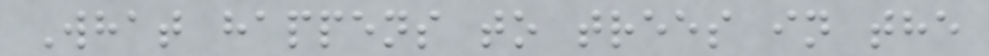What happens to trees in the
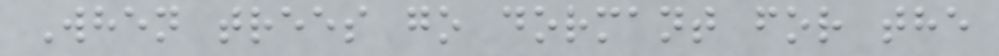When trees go dormant for the
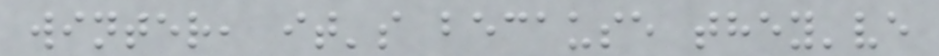winter, it's because they've
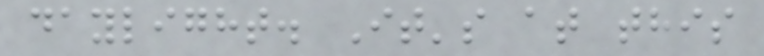daylight. It's at this
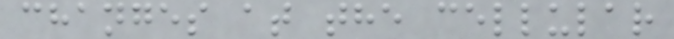changes at the cellular
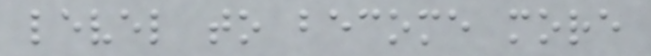level to become more
